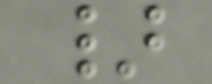}
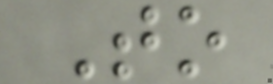To
